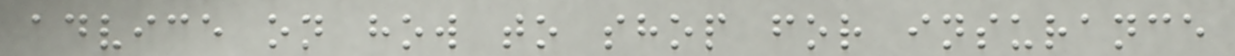advice on how to shop for insurance
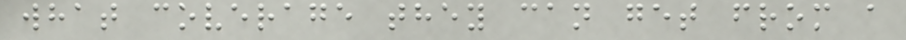what coverage they can get from a
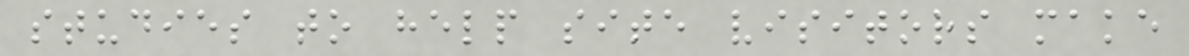studies to help site visitors make
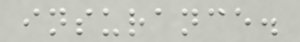insurance.
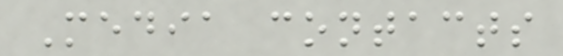Media contacts
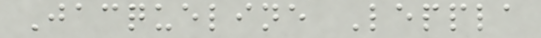Jacqueline Leppla
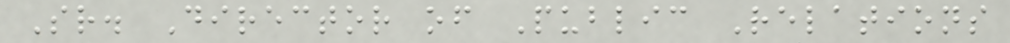Sr. Director of Public Relations
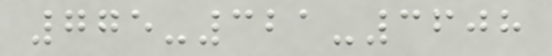775-321-3608
